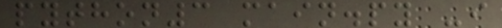python3 main.py -i
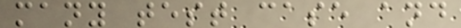many test case and
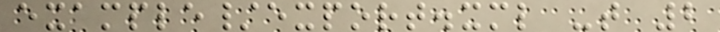example/export.xml -t 2
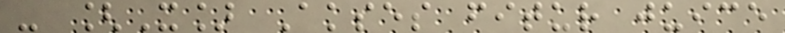- [X] Akses fitur juice
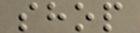shop
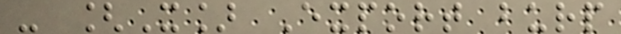- [X] Export burp
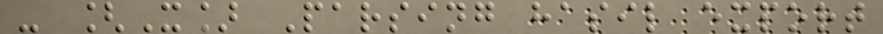- [X] Parsing hasil export
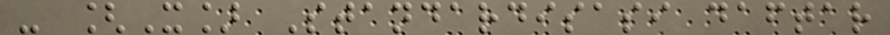- [X] Standardisasi daftar
